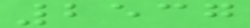2537
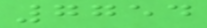7754
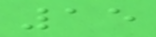15
